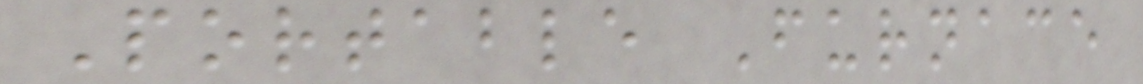Portable Furnace
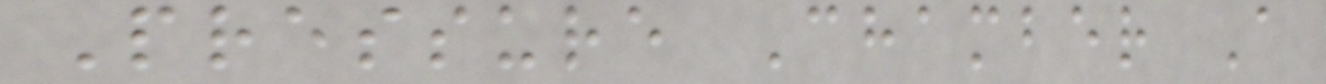Pressure Chamber A
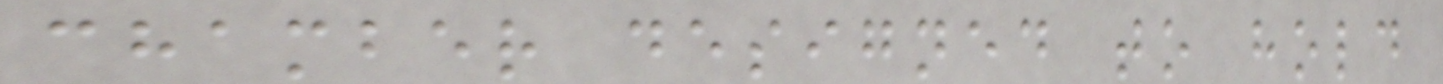chamber designed to hold
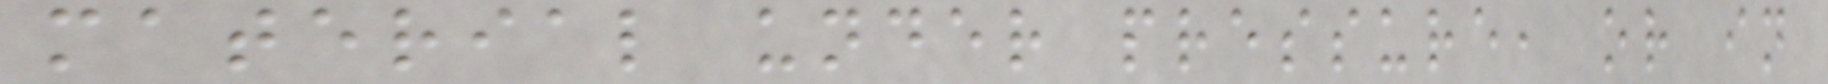material under pressure, or in
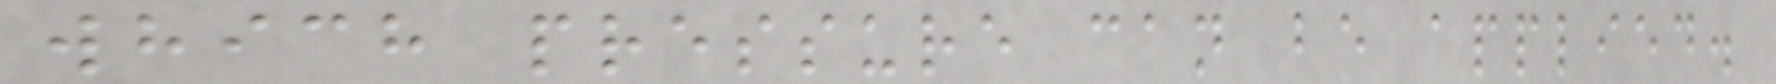which pressure can be applied.
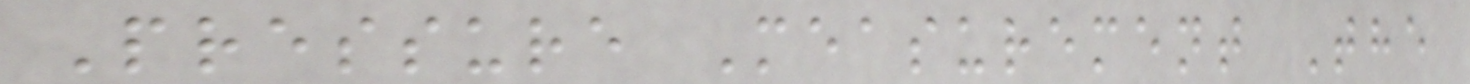Pressure Measurement The
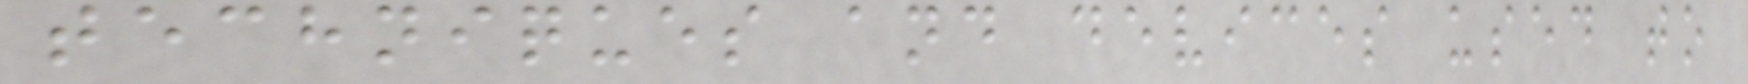techniques and devices used to
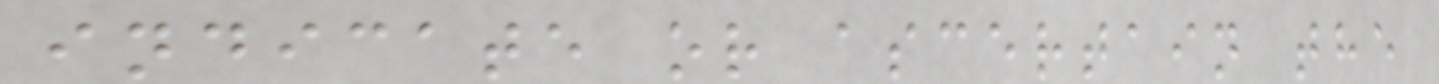indicate or ascertain the
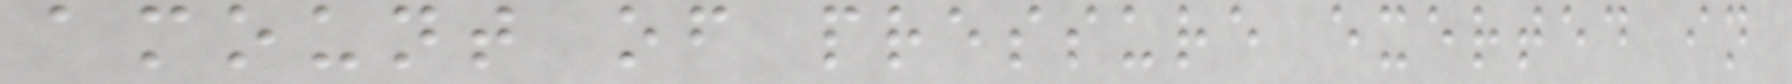amount of pressure exerted in
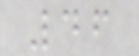46
